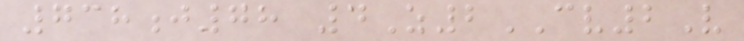738j78 4Z2CV2V
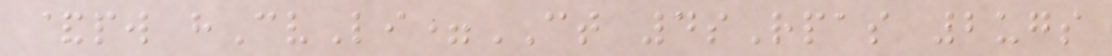&pw hCvLi=CT 4sRpas 2ugs
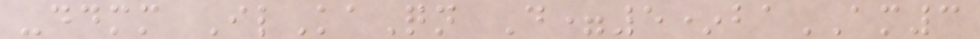-ddmm IlKaQn D=5*baAM3
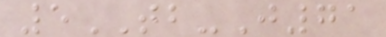5TB-J71
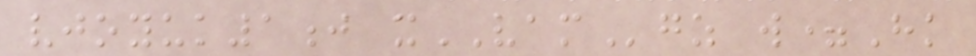vjoyuk1j xVAMgz w=Hk
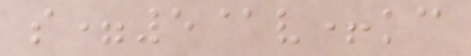s=5@v+kc
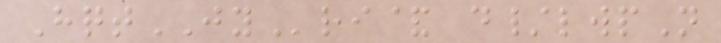HqtJYri& d/lwpN
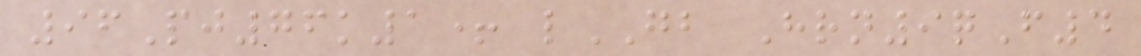96Pj76k1+ lGB Hrn9qF4
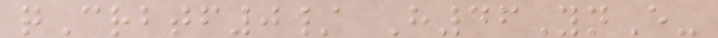qCrbtf0/ H46YnE-
